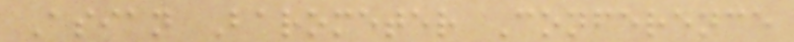Asian Barometer Conference
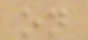on
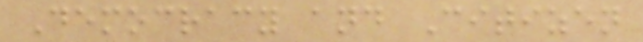Democracy and Citizen
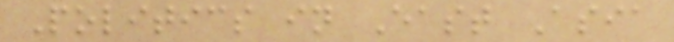Politics in East Asia
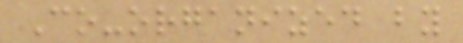Co-organized by
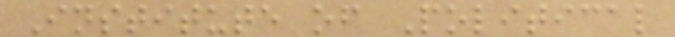Institute of Political
